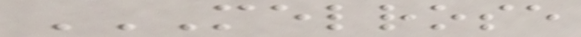MELROSE
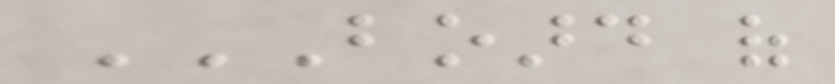BOARD OF
